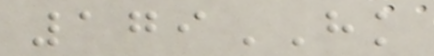179HK
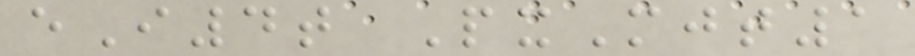eI4t PxMjt1
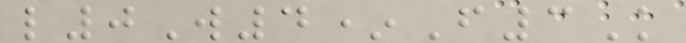l0W4*F3K
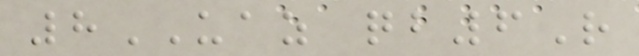8UAZ qb6R
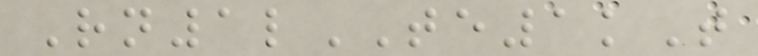Rn1lTE1kT
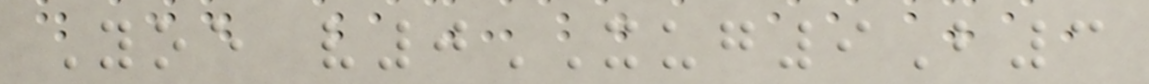Yoe v0XUG9B3
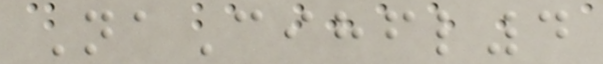NaCihfl4
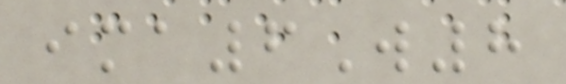ima6W8
